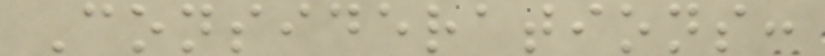Considerations:
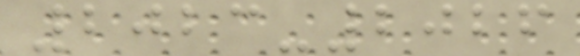2023-2026
